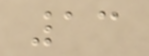13
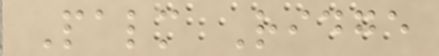Palm Ridge
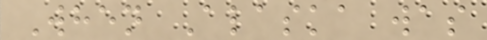When Alaska was
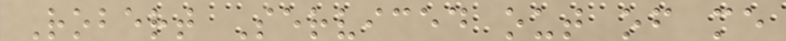Robert Serviced out of me
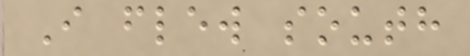I flew south
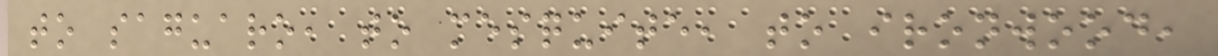to saguaro, to mesquite, to ironwood,
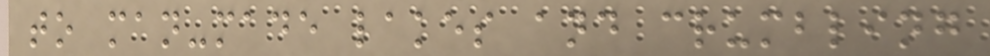to man-made lakes and crumbling
